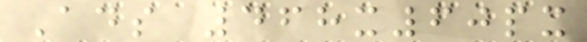Ads 468x60px
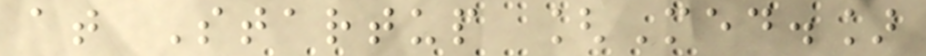at Startup [Med.]
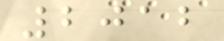2012
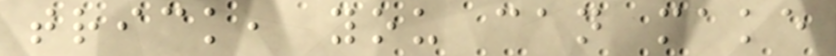trick, you can make
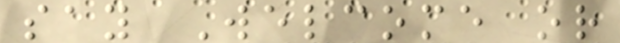say Welcome or
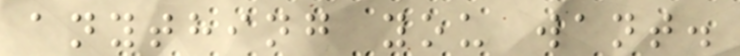anything you want.
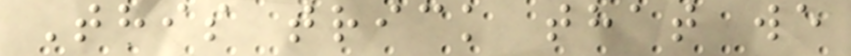This trick that we
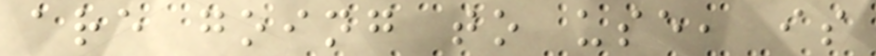are going to use, is
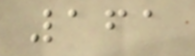161
